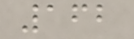162
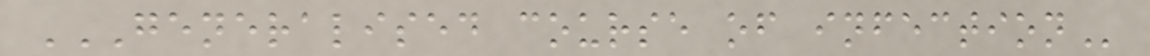GENERALISED COURSE OF INFECTION
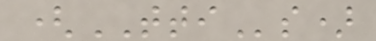(TTIs)
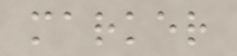marker
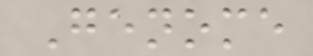Genome
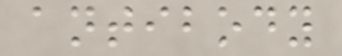antibody
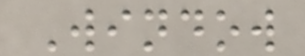Window
